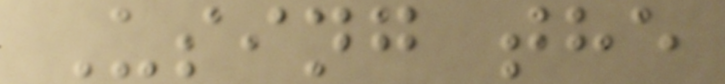Using the
